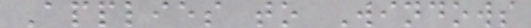Applies to Windows
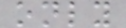only
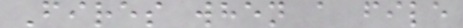Fires when a file
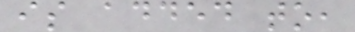is added to,
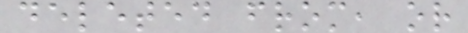deleted from, or
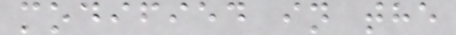modified in the
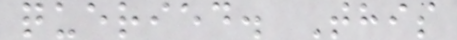queried. This
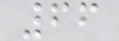66
